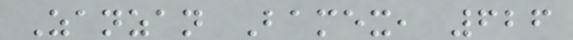Zanzan Bamex, 626
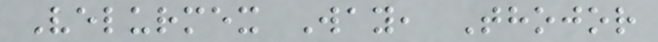Velurmex Way, Thojor
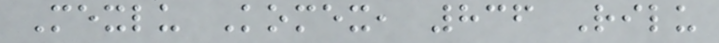Mexlu Komex, 836 Rilu
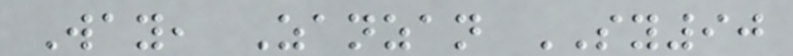Way, Zanzan SY90
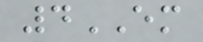4EM
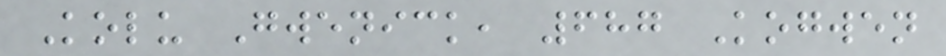Kolu Gwenick, 687 Kogwen
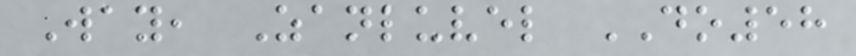Way, Zanluvel DO58
